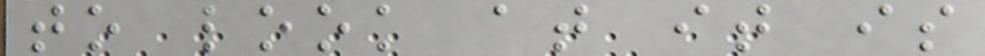to look at it is
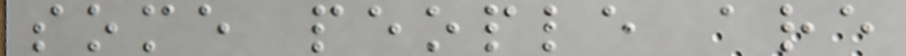some people are
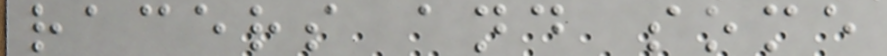racers and some
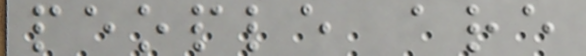people are
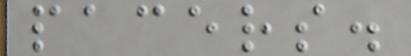pacers.
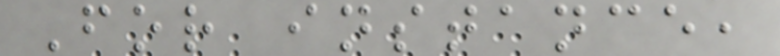For instance,
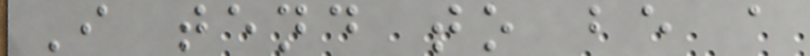I tend to be a
